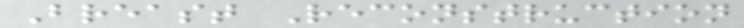Breast Reconstruction
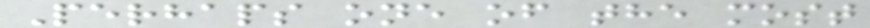Perhaps one of the most
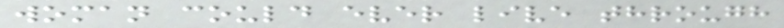woman could ever live through
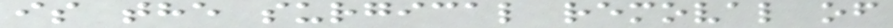is the surgical removal of
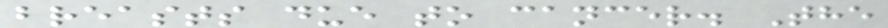breasts due to cancer. The
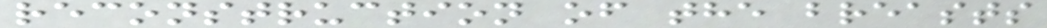reconstruction of the breasts
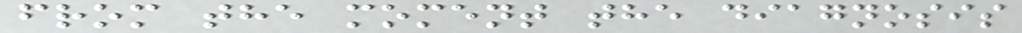from the moment the diagnosis
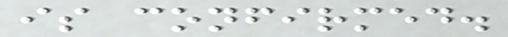is confirmed.
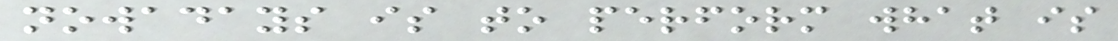nowadays is to perform what is
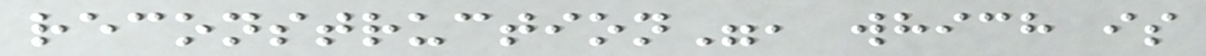reconstruction", which is
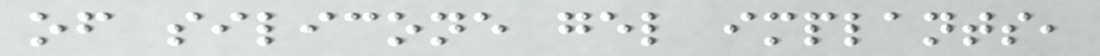of silicone gel implants,
